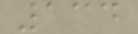134
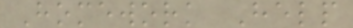Homework Help
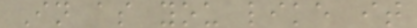In as you like it
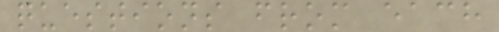questions from each
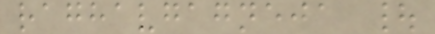raghavgagneja |
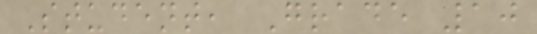Student, Grade 10
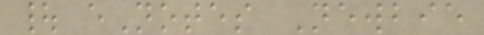| eNotes Newbie
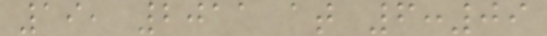19, 2011 at 6:09
